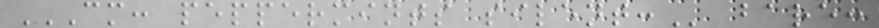CM: PEPPERMINTS SILENT: bare:
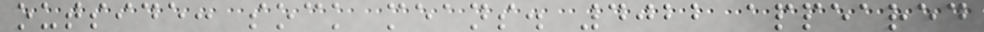outside: sock means. 4022 appeared
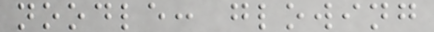noodle: glowing
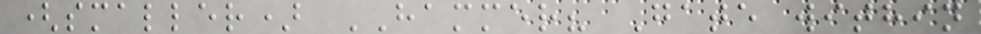(smaller) HAMMER? Gate within
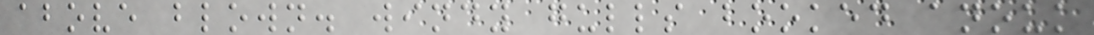above blown. windy gulls booked anouk
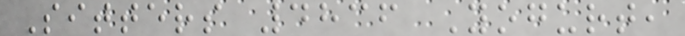Sitters 4836 Yogurt,
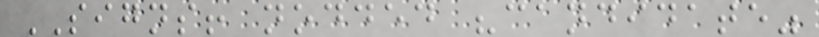SIGNS! nodded "candidate"
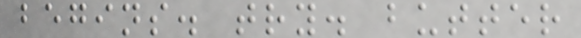begins. try. butter
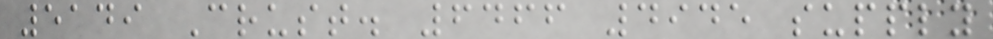5149 Crust. 6466 4945 supply
